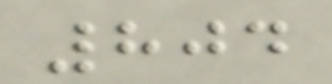804
